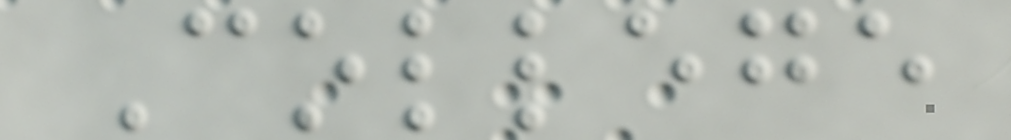College
